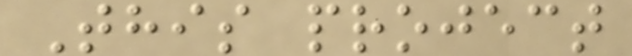This project
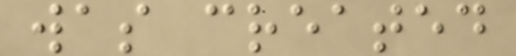was created
